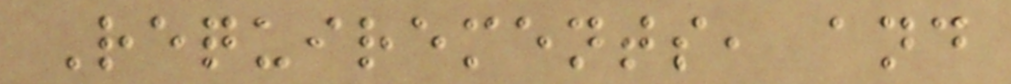Requirements, and
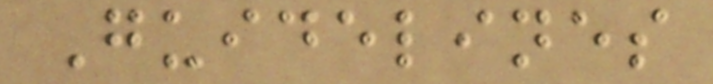Guidelines
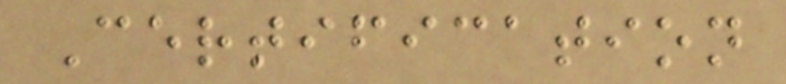Certification
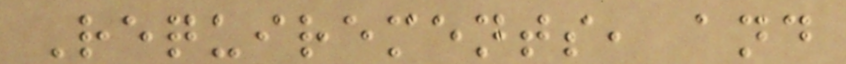Requirements, and
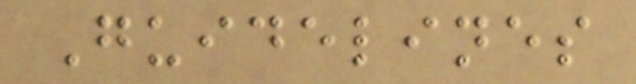Guidelines
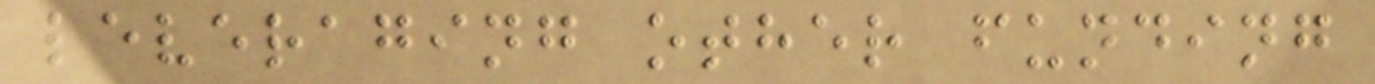leveraging other funding
